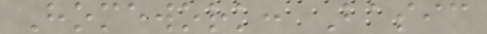Homework: Basic
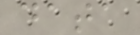data
